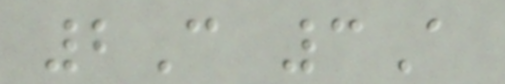2C 3A
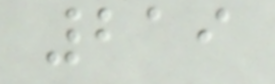219
